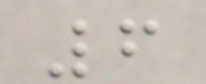6
